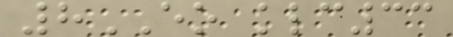8EO klc33
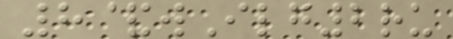8&wIlg2ru
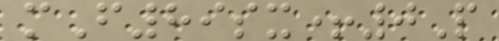mF89sx+0P
